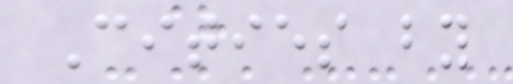Cities by
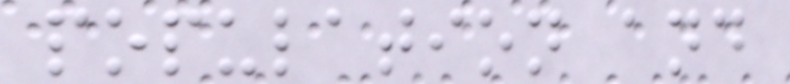population and
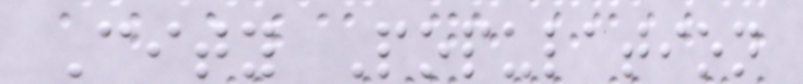City Population
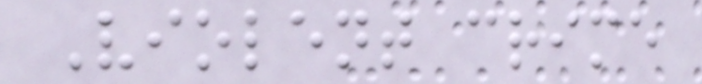Violent crime
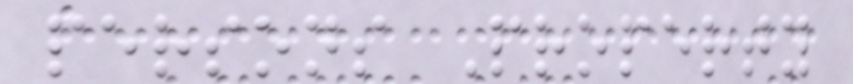persons Property
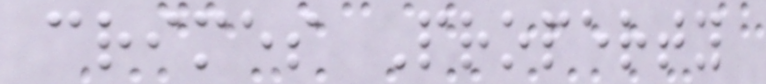crimes Property
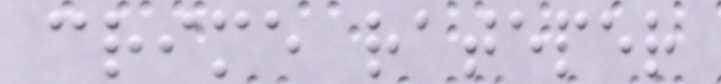crime rateper
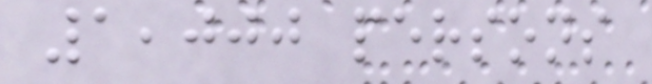1,000 persons
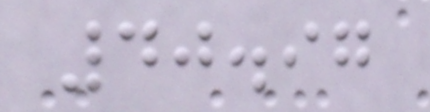40.97
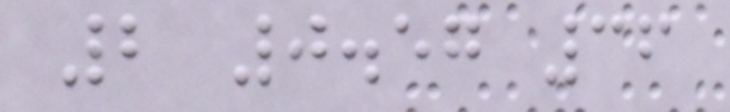2 0.57 36
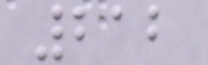212
